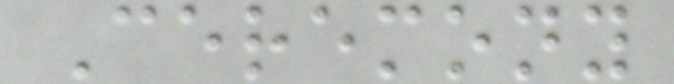Ceremony
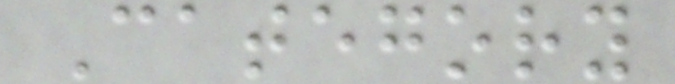Category
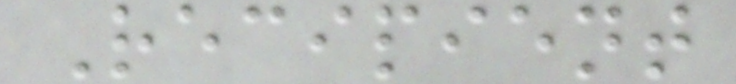Recipient
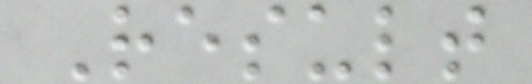Result
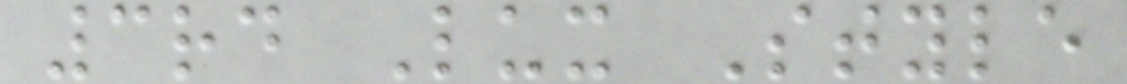3rd Lux Style
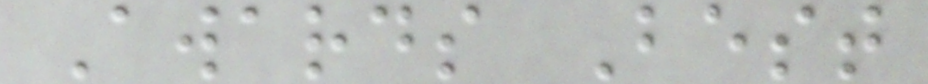Awards Best
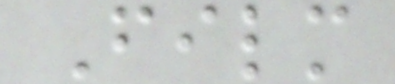Film
